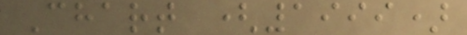Chart (1999)
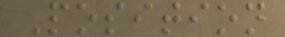Position
